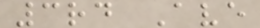3rd Ave
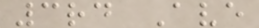3rd Ave
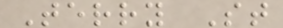Terry St
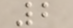2
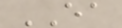EA
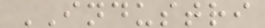INDUSTRI
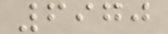6970
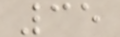35
